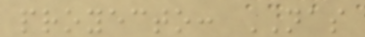proyecto: NAS
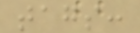tags:
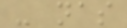- nas
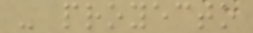- proyecto
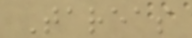Tareas
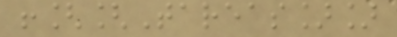![[Tareas]]
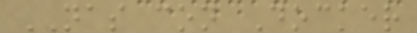NAS con Docker
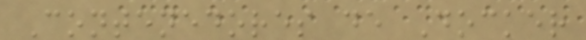Contenedores de Docker
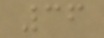36
